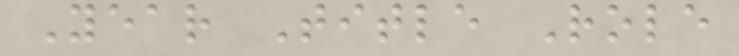Year Title Role
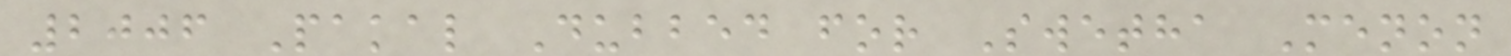2006 Pakal Dubbed for Swetha Menon
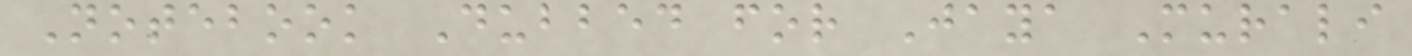Notebook Dubbed for Jaya Murali
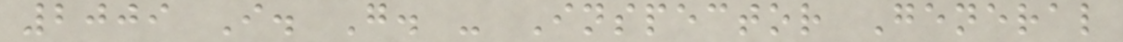2009 I. G. - Inspector General
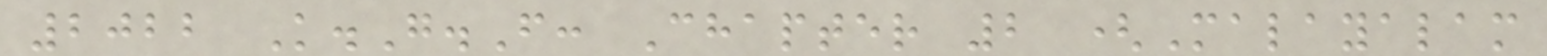2022 K.G.F: Chapter 2 (Malayalam
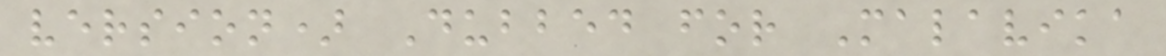version) Dubbed for Malavika
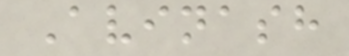Avinash
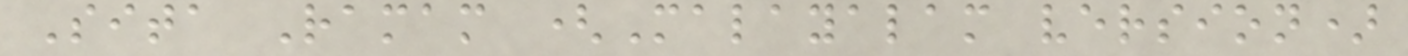Sita Ramam (Malayalam version)
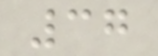37
